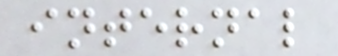internal
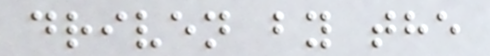driven by the
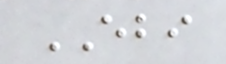EBI
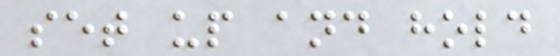set up and hold
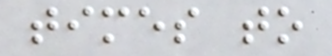times to
